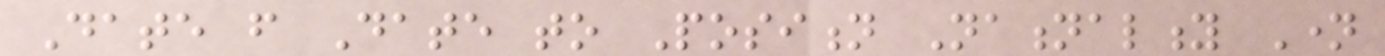Date from Date to Position Nationality Name
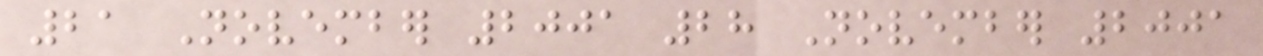21 November 2001 28 November 2001
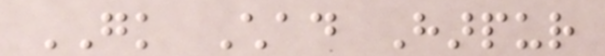GK Chad Harpur
